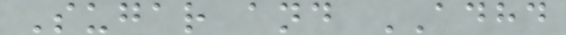Sugar and ADHD
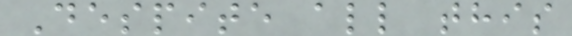Despite all this
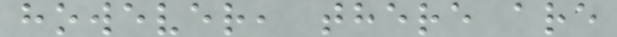however, there are
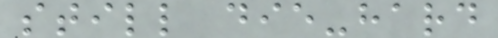still die-hard
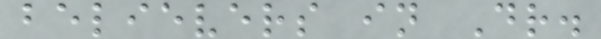believers in Dr.
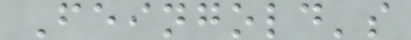Feingold's
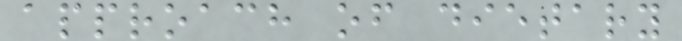approach of dietary
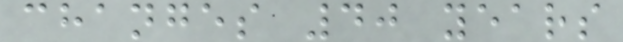changes 40 years
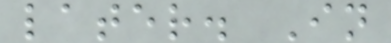later. In
